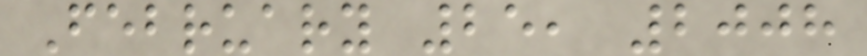February 25, 2008
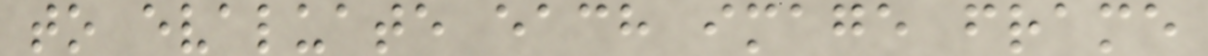to evaluate each image frame
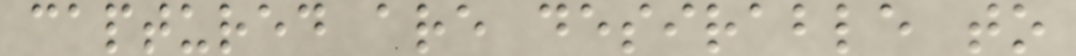captured are desirable to
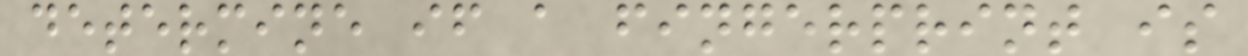determine if a fingerprint is
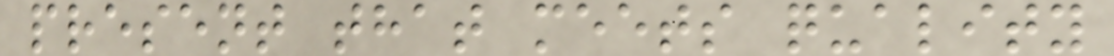present that meets quality
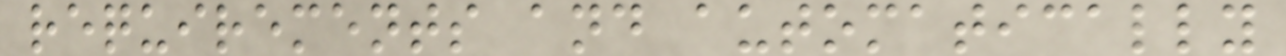requirements and automatically
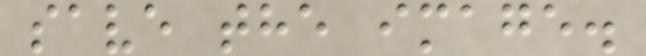save the image.
